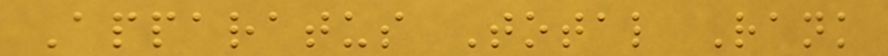Apparatus Total Rank
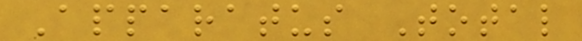Apparatus Total
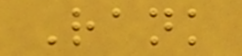Rank
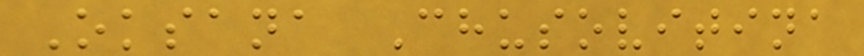Oksana Chusovitina
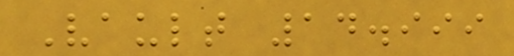Vault 14.999
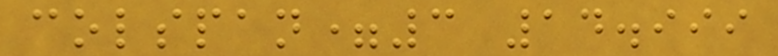colspan=3 14.999
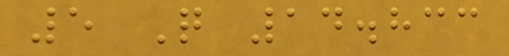5 Q 14.833
